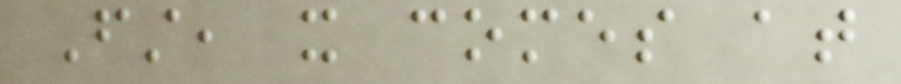First, it comes at
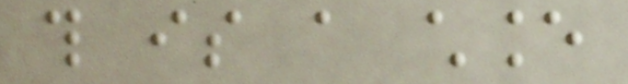this is a chance
